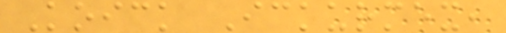Koick Ickurmex,
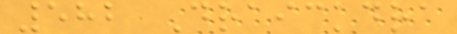582 Draickdra
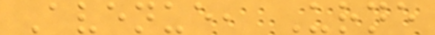Avenue, Urne
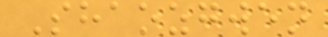Shaozgwen
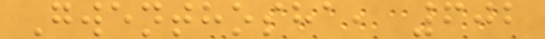Gwenthosha, 602
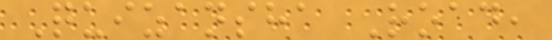Quizansha Road,
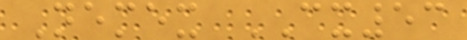Nemex CX53
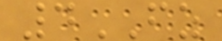4FZ
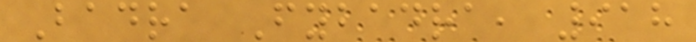Badra Fybadra, 918
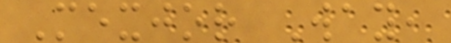Mexjor Way,
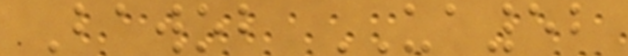Bawob UA52
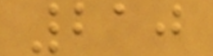210
